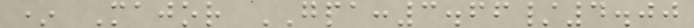* Major GPA:3.66/4.00
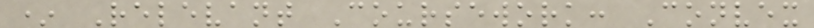* Relevant Coursework: Convex
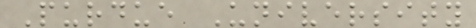Purdue University
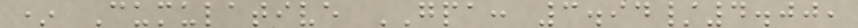* Cumulative GPA: 3.94/4.00,
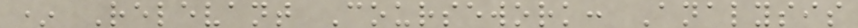* Relevant Coursework: Analysis
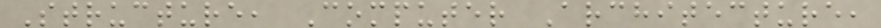Structure, Computer Architecture,
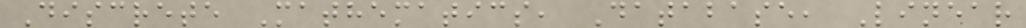Discrete Mathematics, Database, Linear
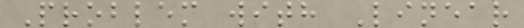Problem with Linear
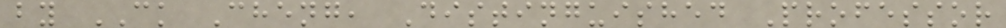by CK Cheng, Distinguished Professor
